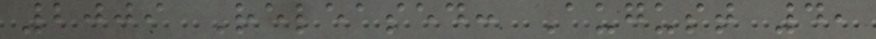2009 Released: August 4,
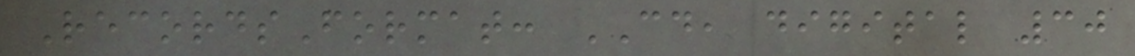RecordsFormat: CD, digital 30
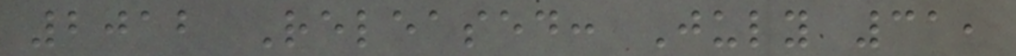2012 Released: July 31,
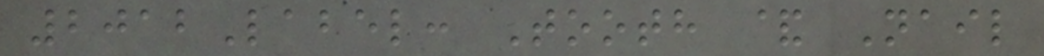2012Label: Tooth & Nail
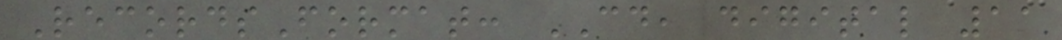RecordsFormat: CD, digital 11
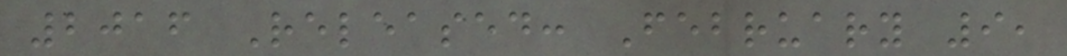2016 Released: February 9,
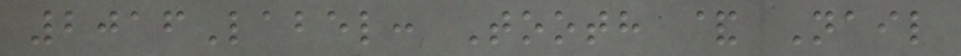2016Label: Tooth & Nail
